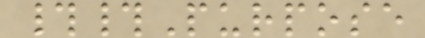##Purpose
